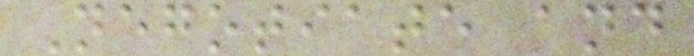Negotiate and
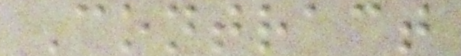Contract
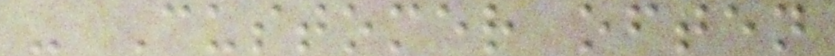- Customer often
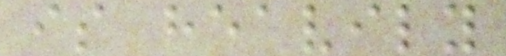is heavily
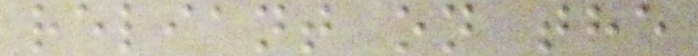reliant on the
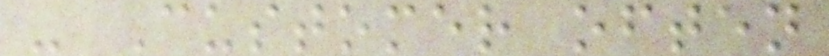- Customer often
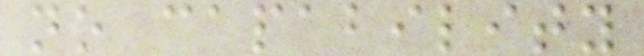no capability
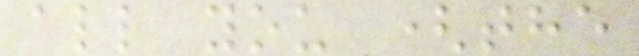all you (the
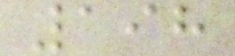198
